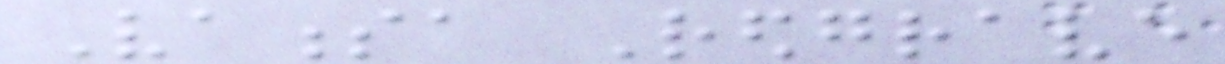Vanessa Redgrave
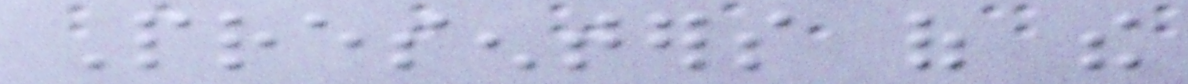Presenters of the
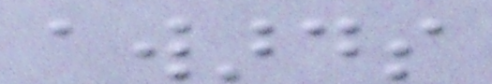awards
